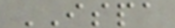ISPA
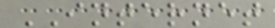INTERNET
